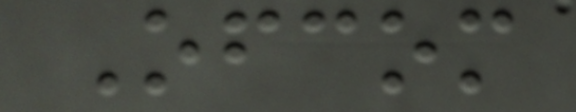Ofcom
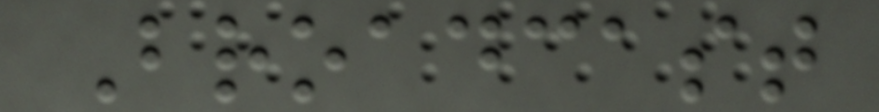Broadcast
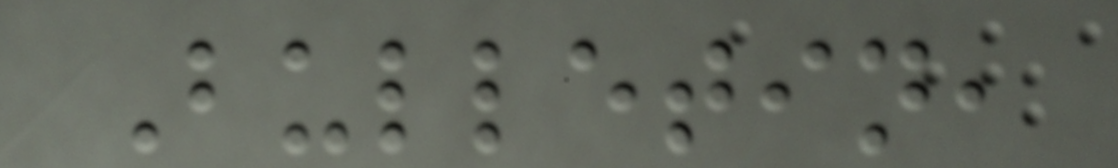Bulletin,
